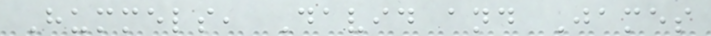Hummels, David and James
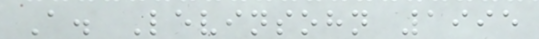A. Levinsohn 1995
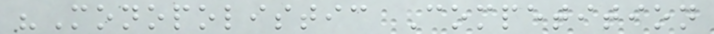"Monopolistic Competition
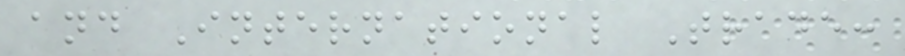and International Trade:
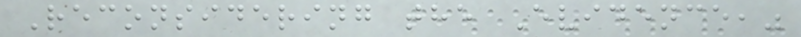Reconsidering the Evidence,"
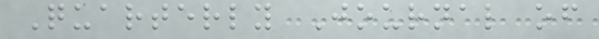Quarterly Journal of
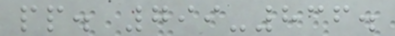pp. 799-836.
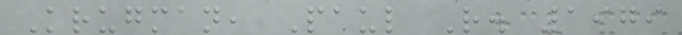Krugman, Paul R. 1979
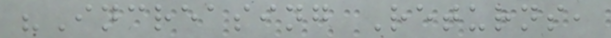"Increasing Returns,
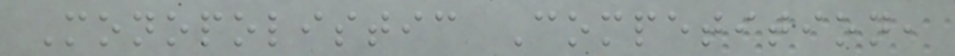Monopolistic Competition,
